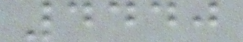4440
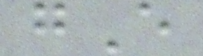gE
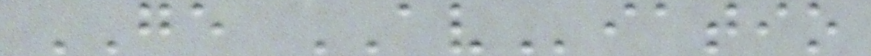GE AViatio
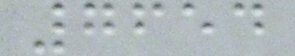7654
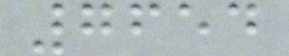7654
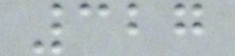327
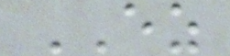EZ
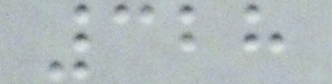328
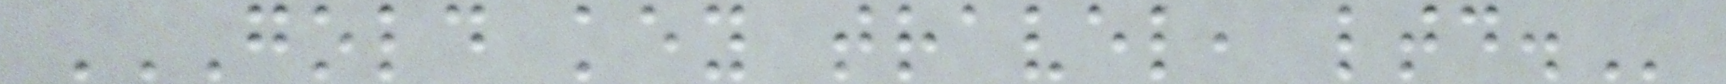GOLD KEY TRAVEL, LTD.
